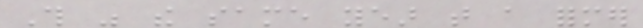This was the same year that a former
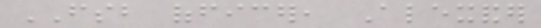FSB officer, Alexander
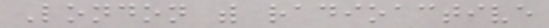London with radioactive
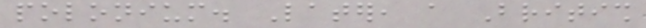polonium. Later, a British
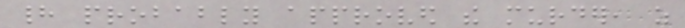had probably approved the murder, as
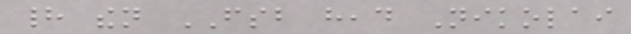had then FSB head Nikolai
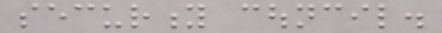security council.
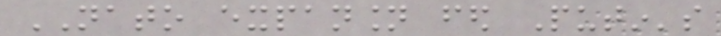NATO expansion fed Putin's
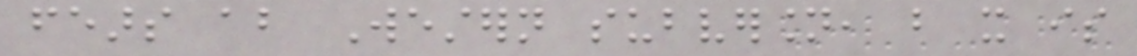fears about Western subversion, but it is
